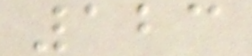123
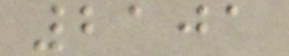2101
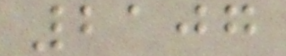2107
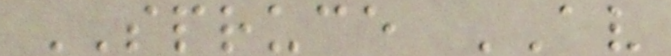SPRUCE AV
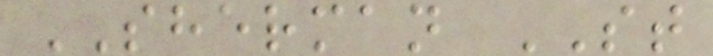SHERMAN ST
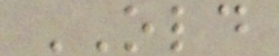OLD
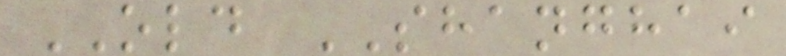OLD SHANGHAI
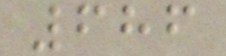686
